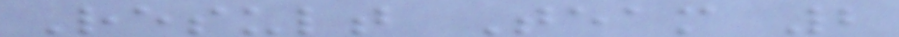Result Team 2
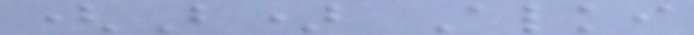(B) Alki
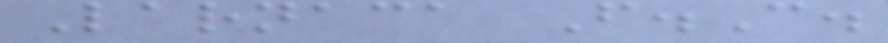Larnaca F.C.
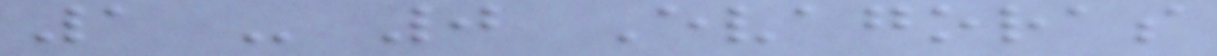1 - 0 Evagoras
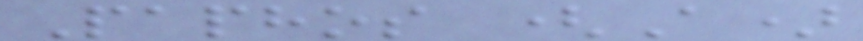Paphos (A)
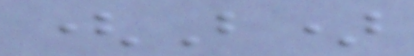(B)
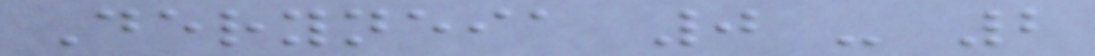Deryneia 0 - 2
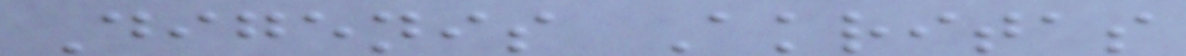Digenis Akritas
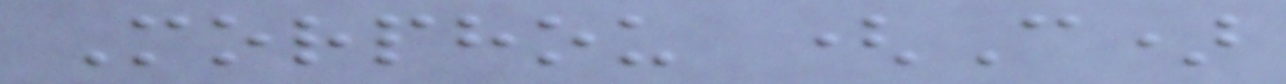Morphou (C)
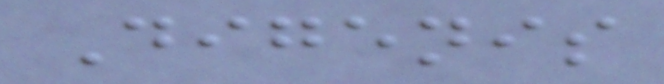Digenis
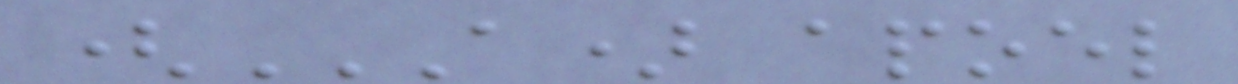(A) APOEL
